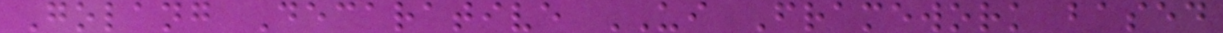Golang Decarative UI Framework based
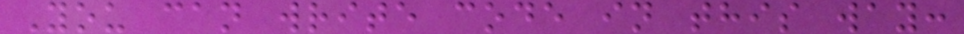You can write code in this way:
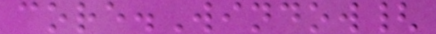core.Window{
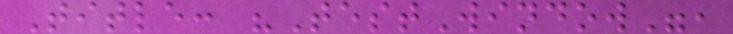Title: "TestWindow",
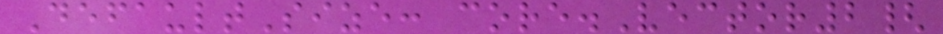DefaultSize: core.Vector2{
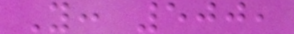Y: 500,
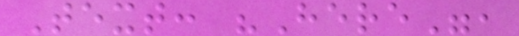Text: "Here",
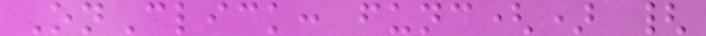OnClick: func() {
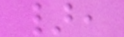},
